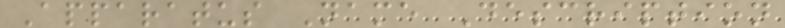Apparatus Name Description
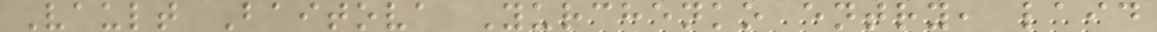Vault Baitova Yurchenko entry, laid
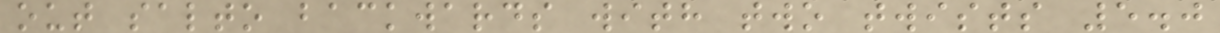out salto backwards with two twists 5.0
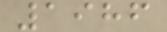1986
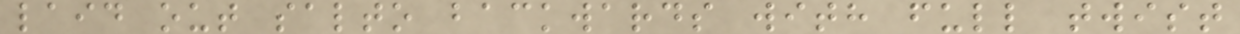laid out salto backwards with full twist
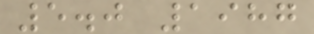5.0 1987
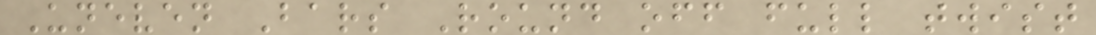Uneven Bars Round off full twist
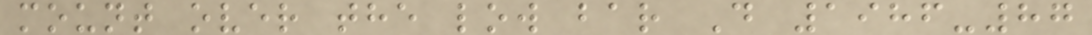mount over the low bar D 1986-87
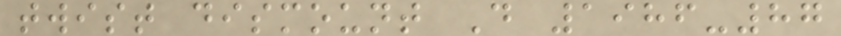twist dismount D 1986-87
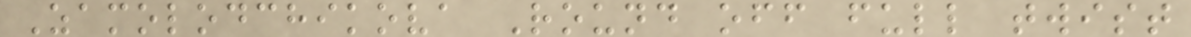Zamolodchikova Round off full twist
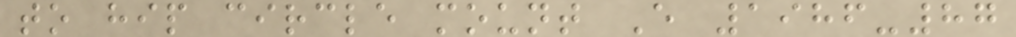to hip circle mount E 1986-87
